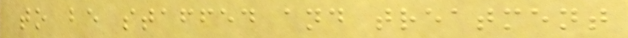to be staffed and treatment
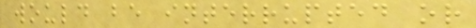would be interrupted or
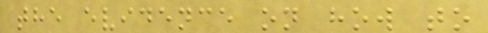the evidence on how to
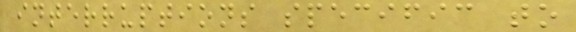interruptions specific to
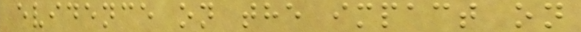evidence on the impact on
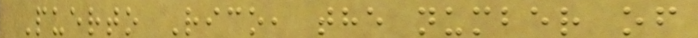Puerto Rico, the number of
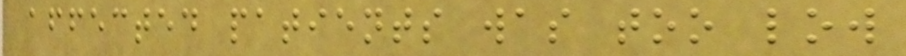affected patients was too low
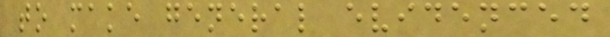to make general evidenced
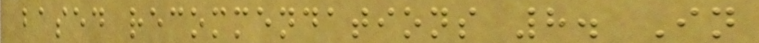based recommendations 8. In
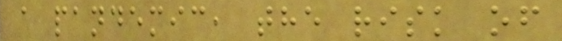a pandemic, the risk of
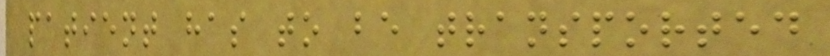patient has to be transported
